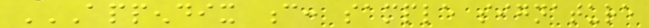APPENDIX C: SAMPLE SIGNATURE
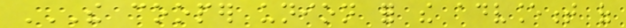THE COOPER UNION FOR THE ADVANCEMENT OF
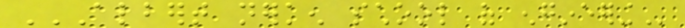ALBERT NERKEN SCHOOL OF ENGINEERING
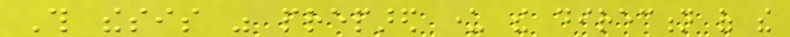This thesis was prepared under the direction of the
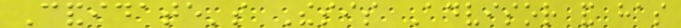Candidate's Thesis Advisor and has
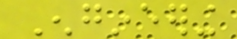Engineering
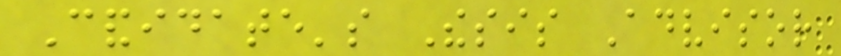Candidate's Thesis Advisor
